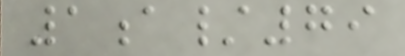1a/79
